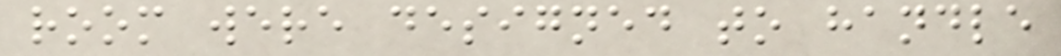room were designed to handle
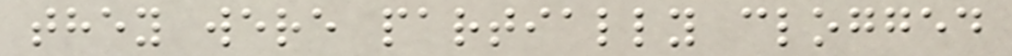they were partially clogged
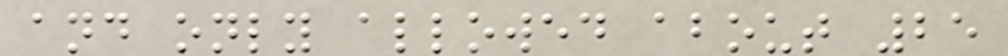and only allowed about 25
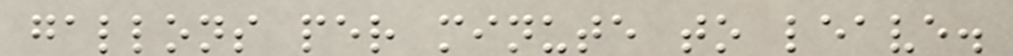gallons per minute to leave.
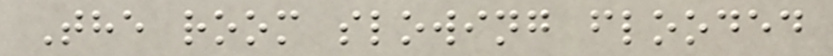The room slowing flooded
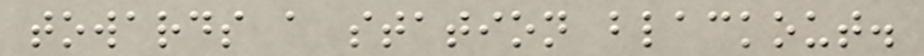towards a station blackout.
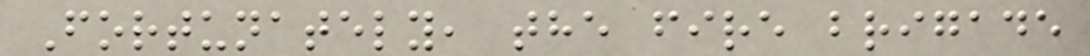Fortunately, the fire brigade
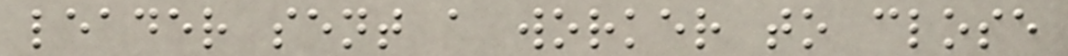leader sent a worker to close
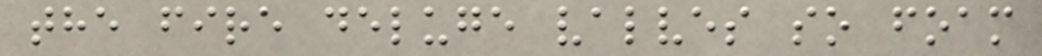the fire deluge valves so foam
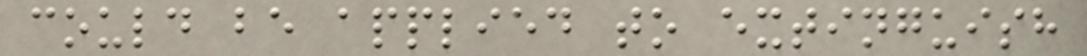could be applied to extinguish
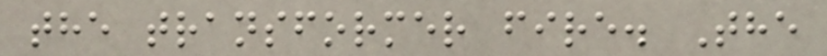the transformer fire. The
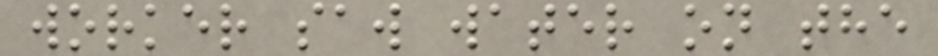worker saw water on the
